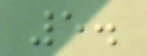5.
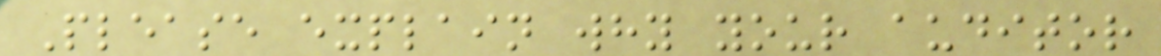Please explain why your auditor
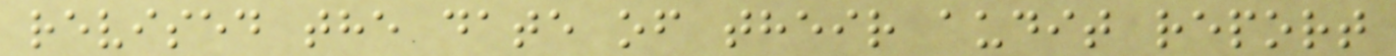revised the date of their audit report
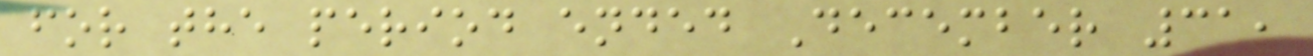for the period ended December 31,
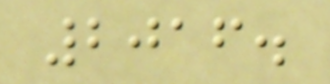2016.
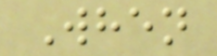When
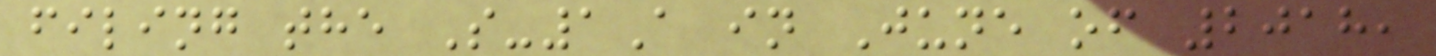filing the S-1A in June of 2018,
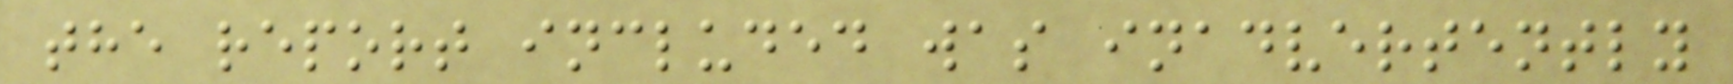the report included was inadvertently
